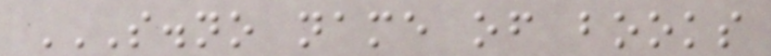S.NO NAME OF BOOKS
